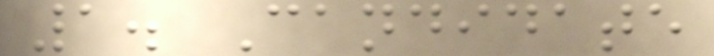1. Candidate
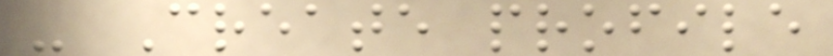- Create profile
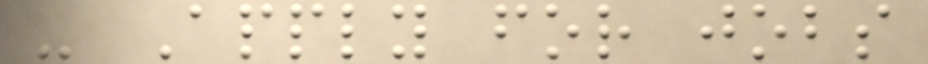- Apply for jobs
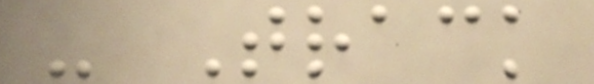- Track
